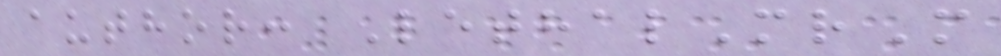author: LethalMrM
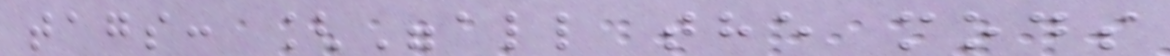tags: ["all the mods
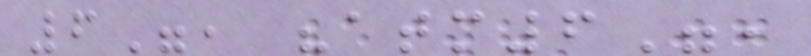6", "atm6",
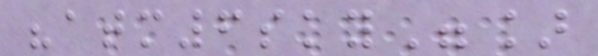"atm6sky"]
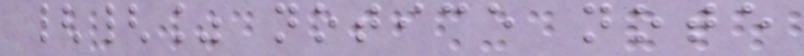{{% notice note
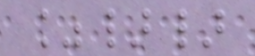%}}
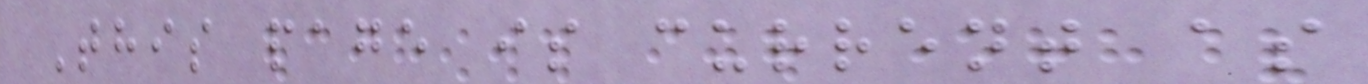This page is current as
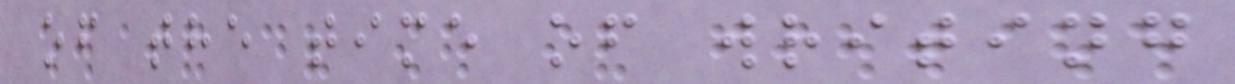of the time of writing
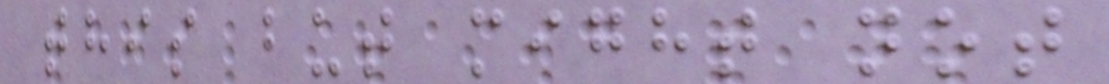this but might not
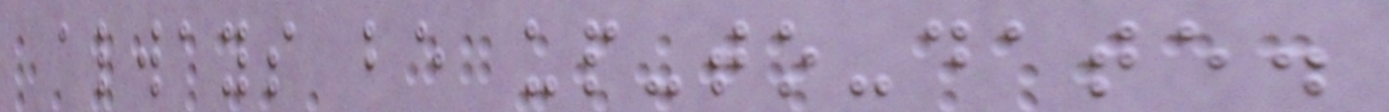always be up-to-date.
